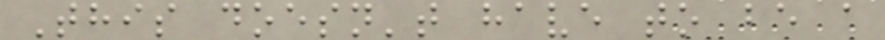This doesn't have to be a
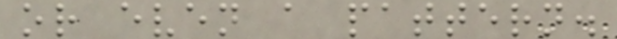or even a pattern.
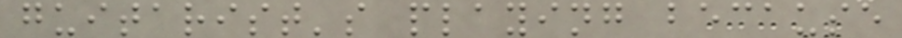guitarist's playing because
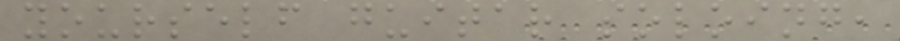yourself guitar soloing,
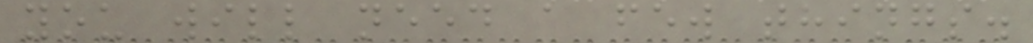you will need a few things.
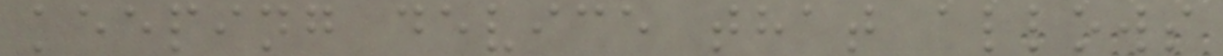keeping device that allows
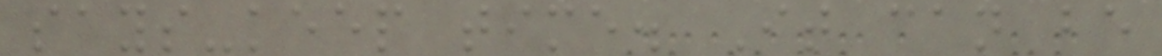says-keep time. It can be
